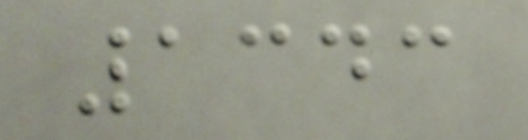1343
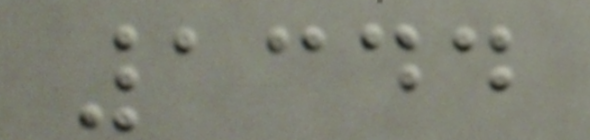1344
